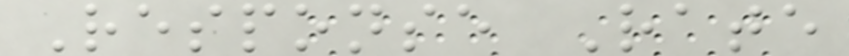Response Rate
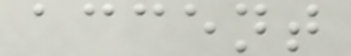accent
